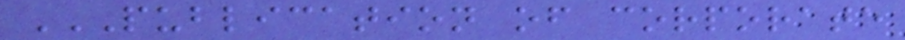PUBLICATION OF CORPORATE
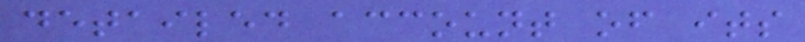detailed account of its
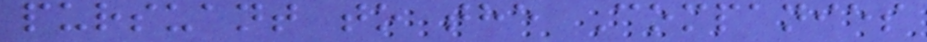pursuant to the Companies
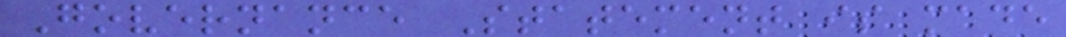Governance Statement is made
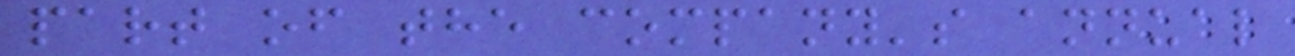part of the company's annual
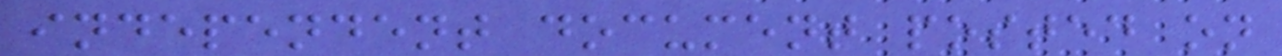independent document posted on
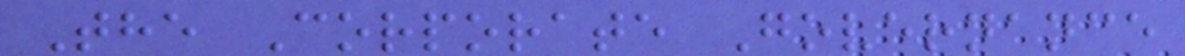The Corporate Governance
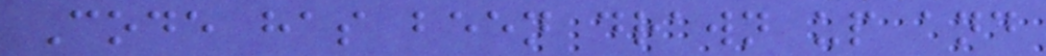Code has been drawn up and
